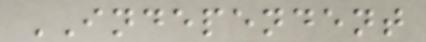INDEPENDENT
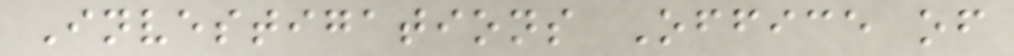Investigations Office of
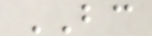BC
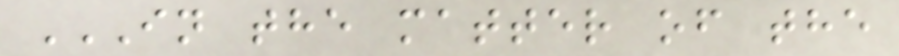IN THE MATTER OF THE
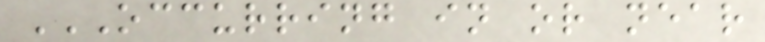OCCURRING IN OR NEAR
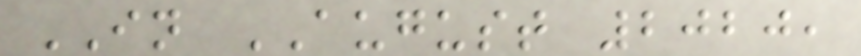IN AUGUST 2020,
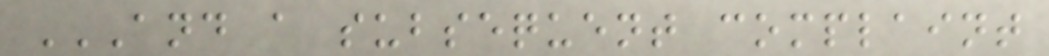AND A SUBSEQUENT COMPLAINT
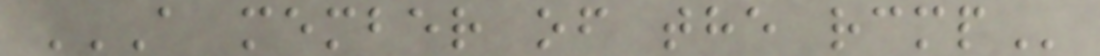A MEMBER OF THE RCMP
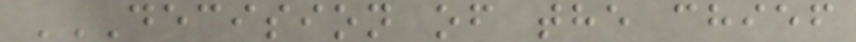DECISION OF THE CHIEF
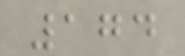174
